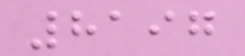8197
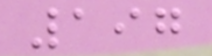197
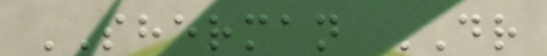SHERMAN DR
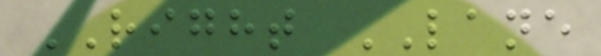RIGHT LANE
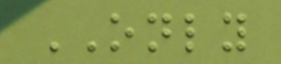ONLY
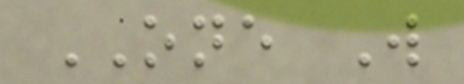ONE W
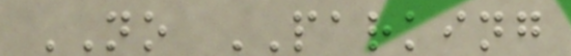NO PARKING
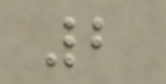2
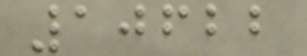10622
